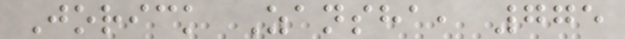Jorick Zansha, 775
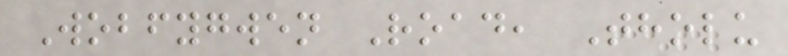Wobfygwen Road, Tholu
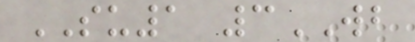SU1 3WB
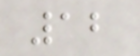12
